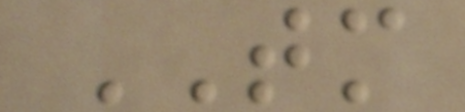TM
